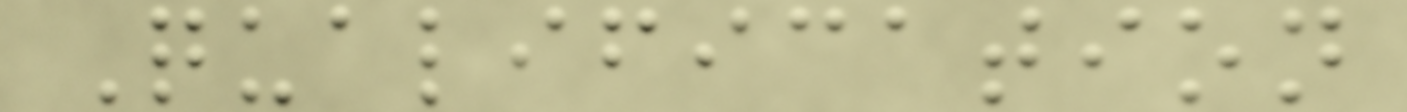Qualification
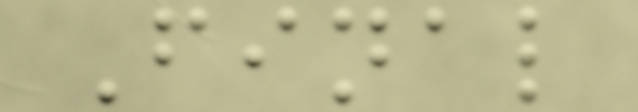Final
